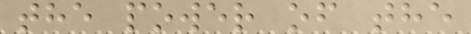the power of the
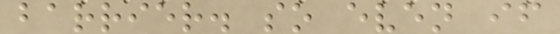barrier. so even if
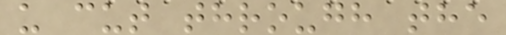u cut through the
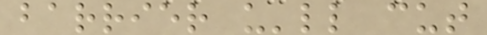barrier u'll cut
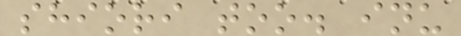shiori too. inu
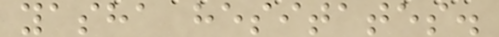yasha hesitates.
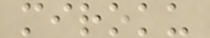miroku
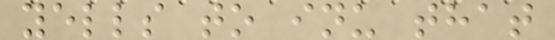yells to inu that
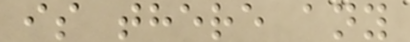is there any
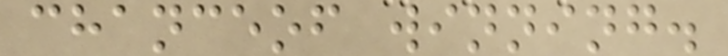chanceof winning.
